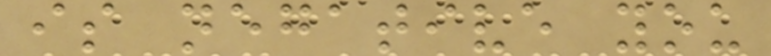is negative you
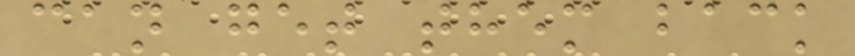can get them back
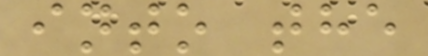into the
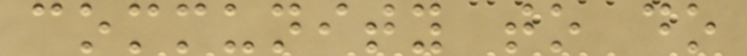community to do
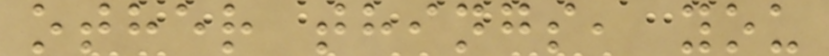other things, you
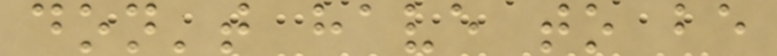don't have to be
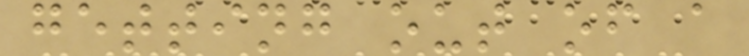getting out of a
